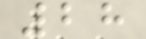28
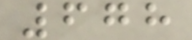678
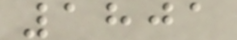1801
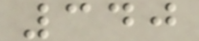340
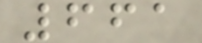661
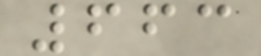663
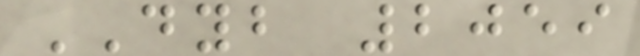DYB 2059
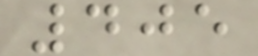405
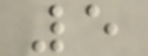5
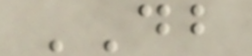DB
